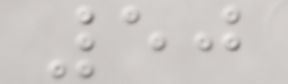50
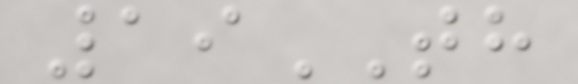19TH
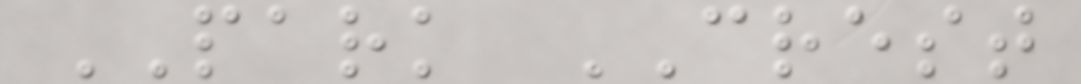PARK CREST
